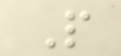P
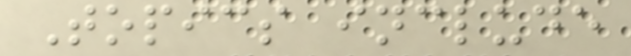Topics include
